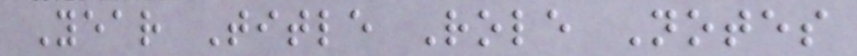Year Title Role Notes
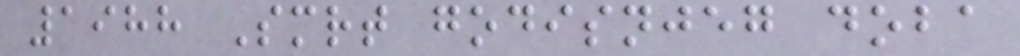1988 Smrt godisnjeg doba
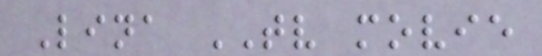Lina TV movie
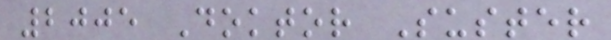2005 Doktor Suster
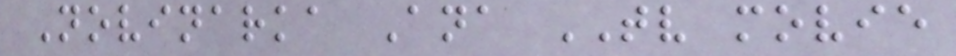Novinarka Ana TV movie
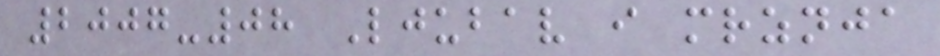2007-08 Ljubav i mrznja
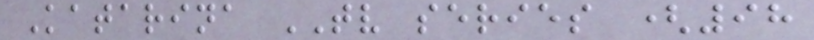Katarina TV series (98
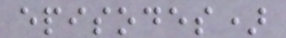episodes)
